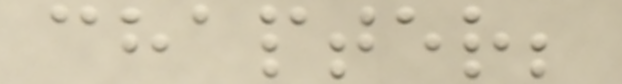chapter;
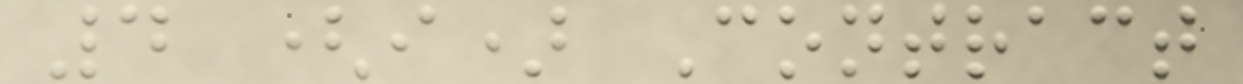4 (i) Contract
